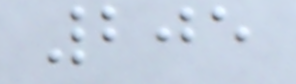205
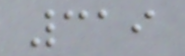319
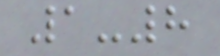1-8
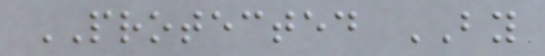PROTECTED BY
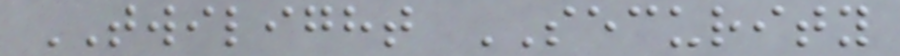TWILIGHT SECURITY
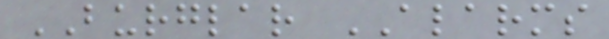BURGLAR ALARMS
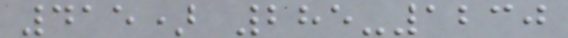415) 285-1230
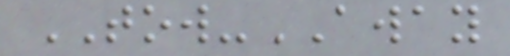TOW-AWAY
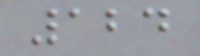124
